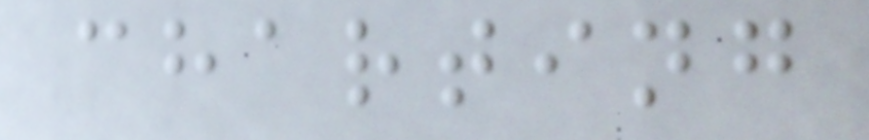charting
